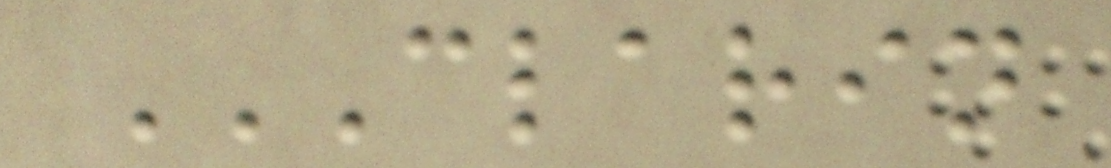CLARIN
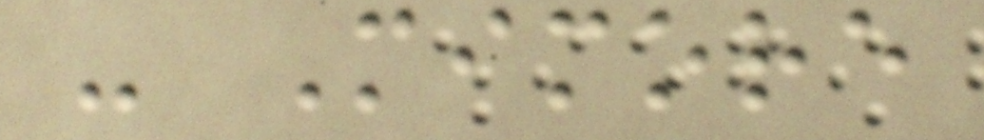- Mimore
